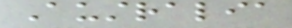Australia
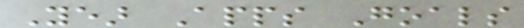Year Apps Goals
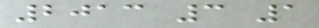2013 3 1
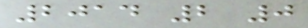2014 2 0
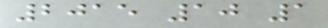2015 10 1
